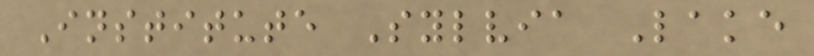Institute Sylvia Lake
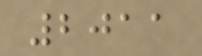2011
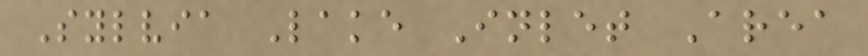Sylvia Lake Inlet Area
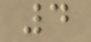4
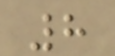8
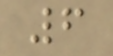6
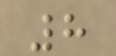8
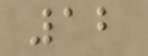12
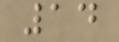14
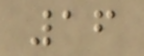16
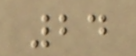24
